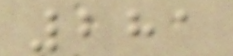281
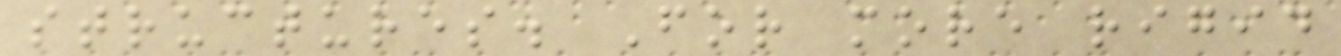structures. For more rigid
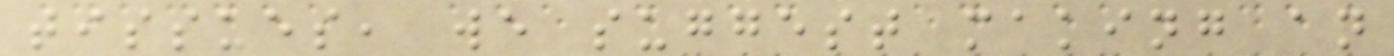tissues, we suggest making an
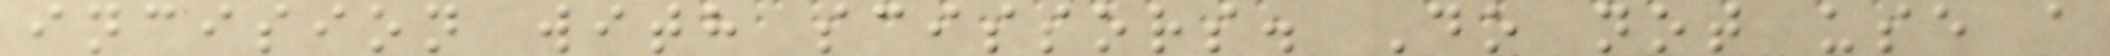incision with scissors. Do not use a
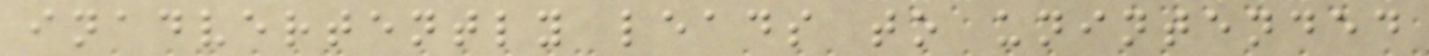inadvertently leads to unintended
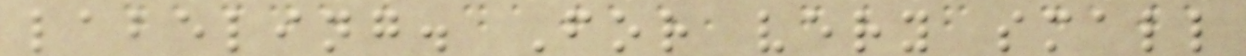labeling. For very small
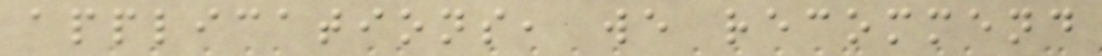applications, we recommend
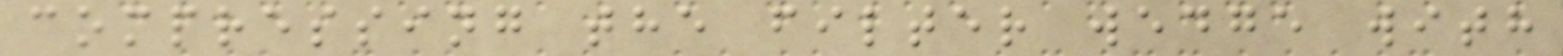compressing the filter wedge with
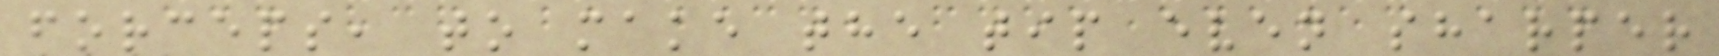forceps, to make the tip even sharper
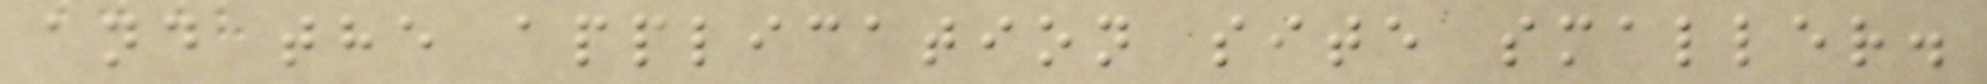and the application site smaller.
